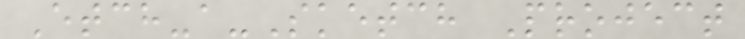Etch-a-Sketch Project
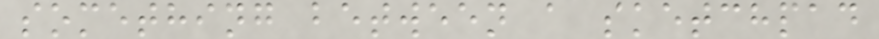something between a sketchpad
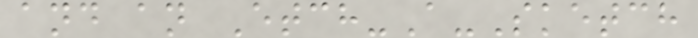and an Etch-A-Sketch
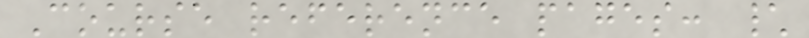Course reference pages: \
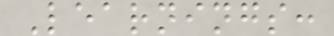Learnings:
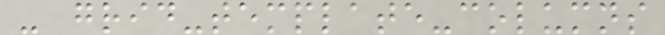- grid-template-columns
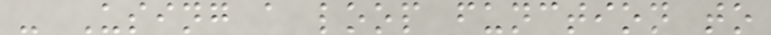- Using a loop function to
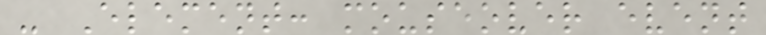- Element: mouseover event
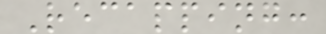Recapping:
